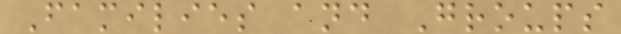Families and Groups
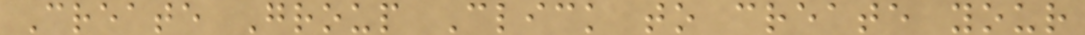Create Group Click to create your
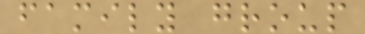family group
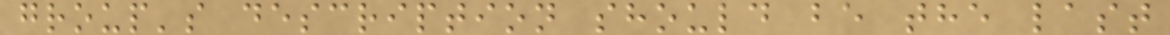group's description should be the last
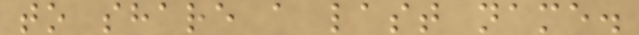to share a last name.
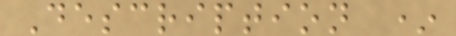Description *
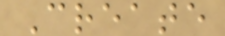Create
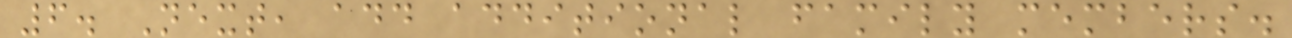6. Next, add additional family members.
